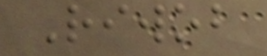Riwob
